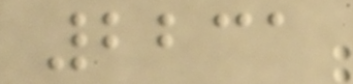2231
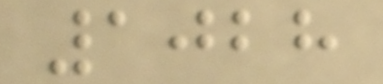1028
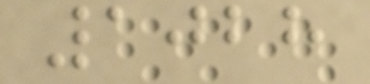1028
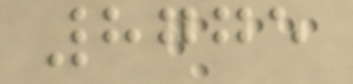8775
